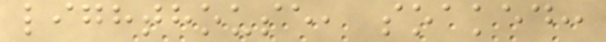lighthouse, soaked:
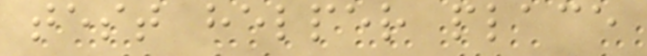test helper place
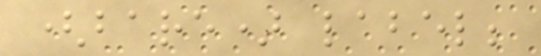(bare) label;
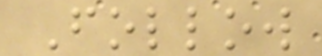Follow
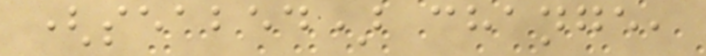(seabed) change,
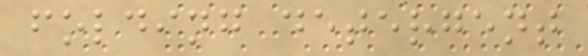folding detergent
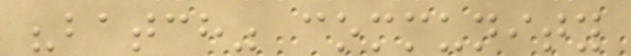"batch" community
